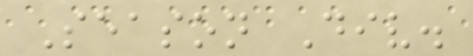Season Div.
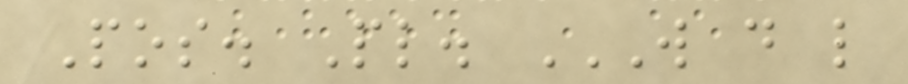Pos. Pl. W D L
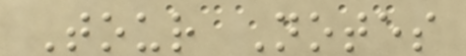Tour Notes
